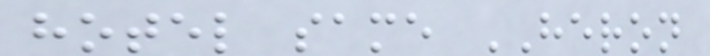hotel same HERON
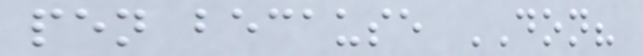pen because DON?
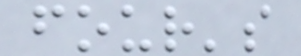four's
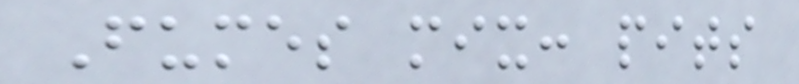Fumes mix: pits
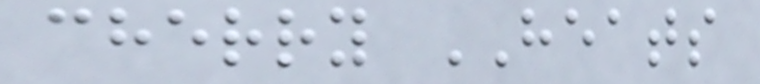cherry HEATS
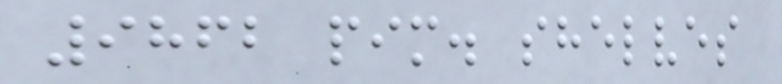9862 pim. shelves
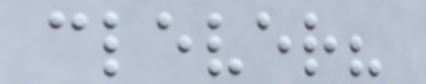clever?
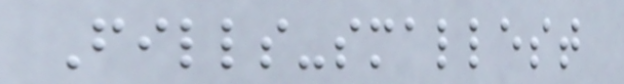Fills-smallest
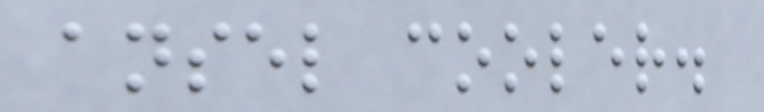ansel cooler.
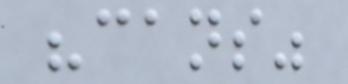"cans"
